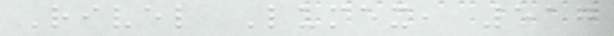Rivel Lumex, 517
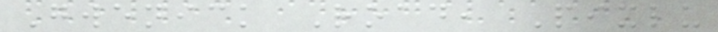Gwenick Road, Pixlu
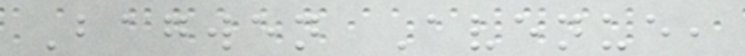Bagwen Avenue,
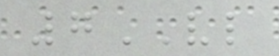7VL
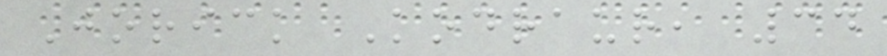Jorick Kodraur, 34
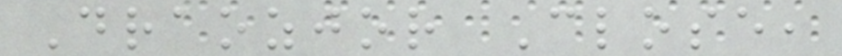Draozjor Close,
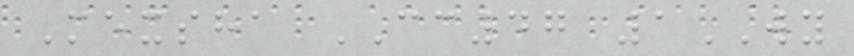Mexsha CC47 1WY
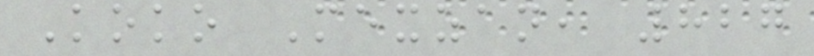Koko Mexzan, 827
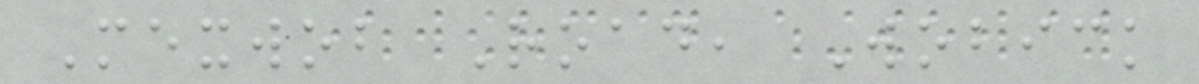Mexwob Road, Wobick
